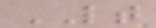LT
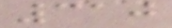310
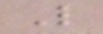L
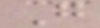G
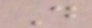D
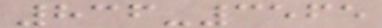836-3565
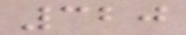320
